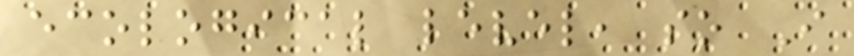ecological level, so I
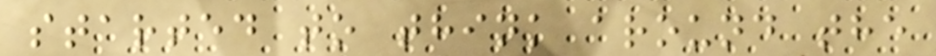started to think around the
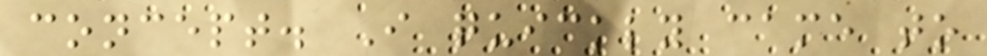concept. I quickly came to
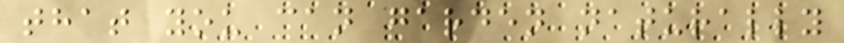that you can garden naturally
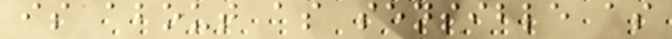is about as sensible as
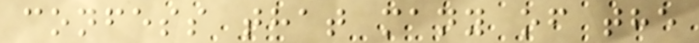confess that many of the
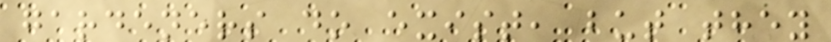gardeners do exist, but they
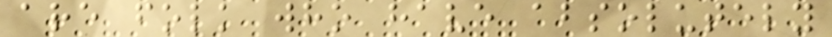are folk who have absolutely
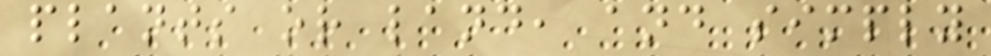plants or land, and simply
